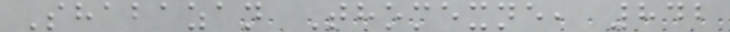Shabazan Thomexne, 842
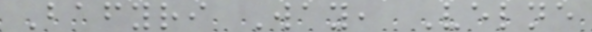Bafyri Way, Velne
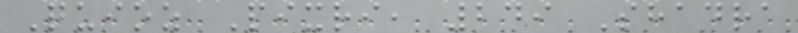Quioz Pixri, 249 Shadra
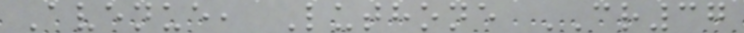Avenue, Luthone CR37
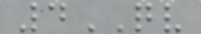4QV
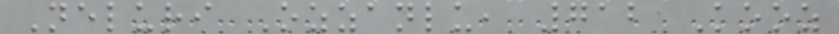Neluri Ozzanlu, 712 Kooz
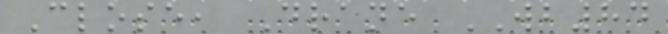Close, Drane WB84
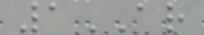1AR
